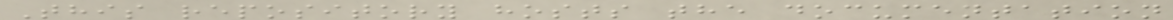This repository hosts the documentation
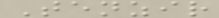Tenzir
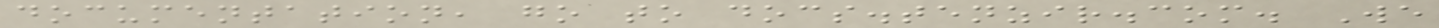documentation, go to docs.tenzir.com. We
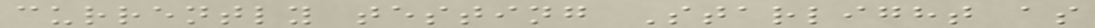currently testing Starlight as
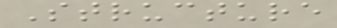Structure
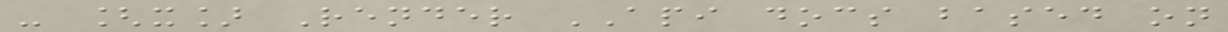- [x] Render API docs based on
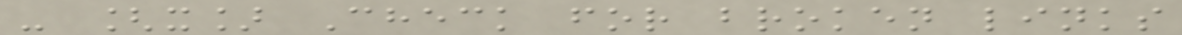- [x] Check for broken links
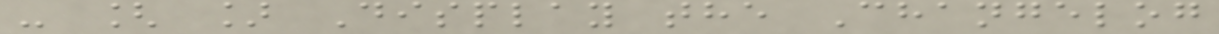- [ ] Display the Changelog
